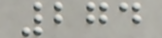274
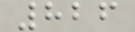826
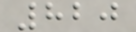820
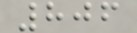806
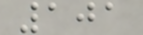101
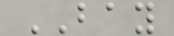BAY
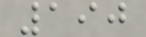190
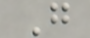G
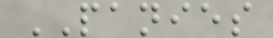PANIES
